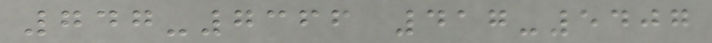747-7366 417-5407
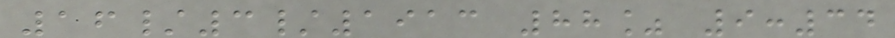16/3/1913 88% 9:34
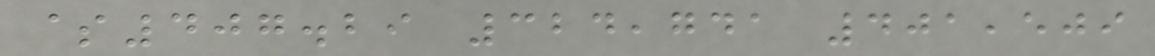$407.29 324,741 401,509
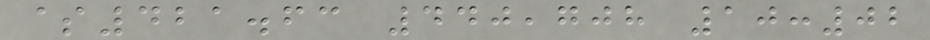$421.63 440,708 10:02
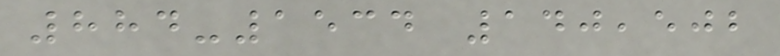884-1534 140,502
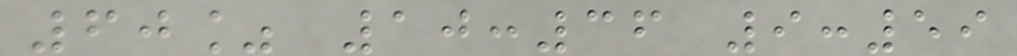60% 10:36 9:59
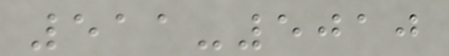511-5010
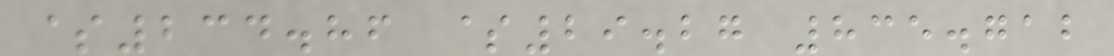$234.86 $29.27 835.712
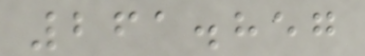261.857
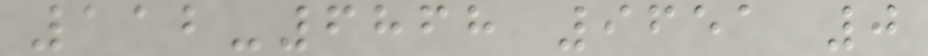112-6868 9651 0
